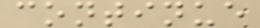continue
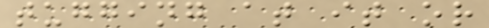tugging at it or
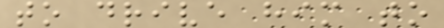to drive him to
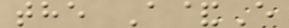the A&E
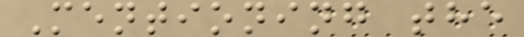Mentioning the
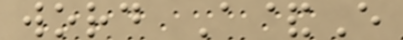word A&E
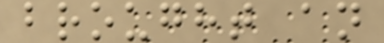brought an
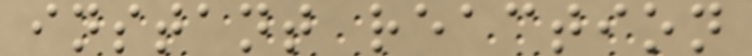instant reaction
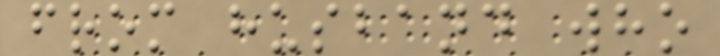from husband who
